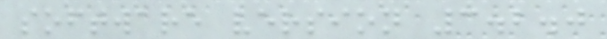software version 3.2.0
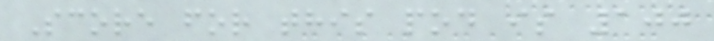Score for this pod is 100
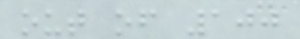out of 100
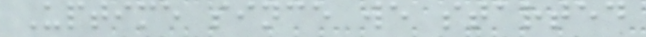Uptime since we started
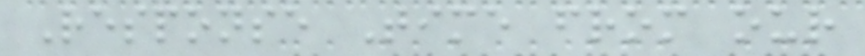Response Time from our
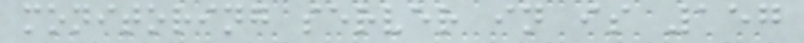monitoring server in is 157
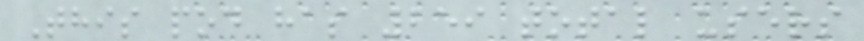This pod has 259 total users
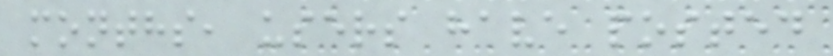months, users have posted
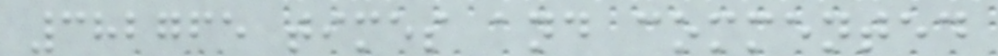382765 times and commented
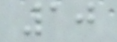10
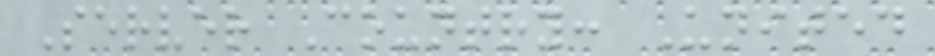Server Country: United
